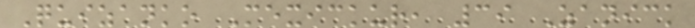Quizanko Mexickur, 39 Zanick
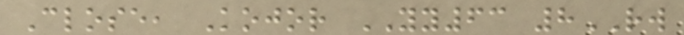Close, Kojor YY63 8RW
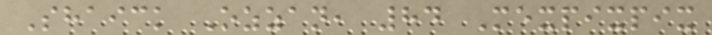Shaick Ozzan, 84 Mexpixpix
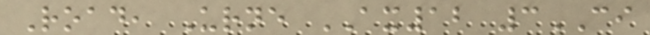Road, Urne AX12 3CI
